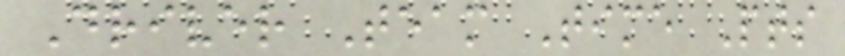Driver Team Time Pts
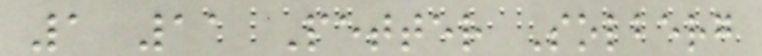1 11 Petter Solberg
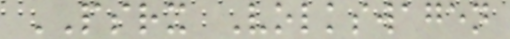PSRX Volkswagen
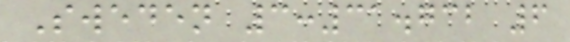Sweden 3:31.732 6
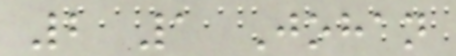2 1 Johan
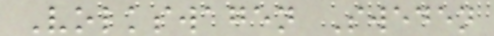Volkswagen Sweden
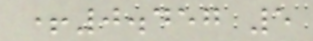+0.457 5
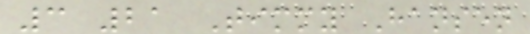3 21 Timmy Hansen
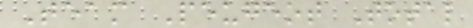Team Peugeot Total
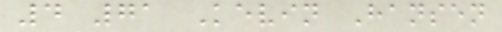4 71 Kevin Hansen
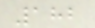182
